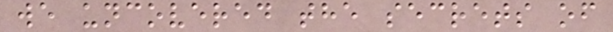we uncovered the secrets of
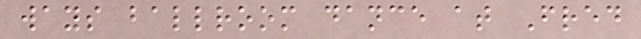ways ballroom dance at Fred
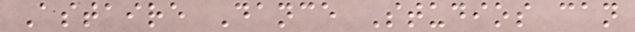Astaire Dance Studios can
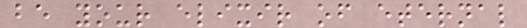be your elixir of eternal
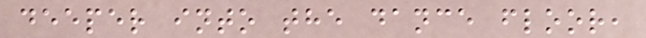deeper into the dance floor,
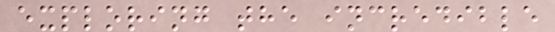exploring the incredible
